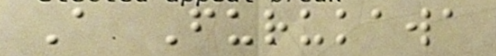A Furukawa
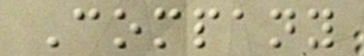Company
